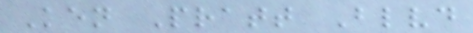Ken Pratt Blvd
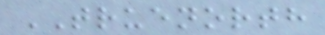TRUENORTH
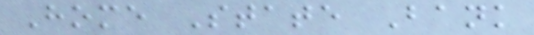Home State Bank
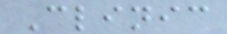Clinic
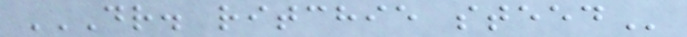DR. RITCHIE STEED
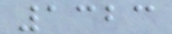1323
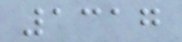1317
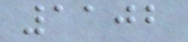1102
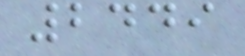2449
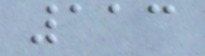113
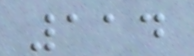114
